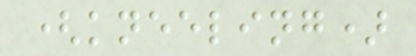(kneeling)
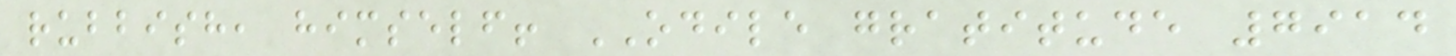rubbish, himself! ODILE gratitude 7914
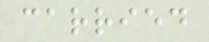carried
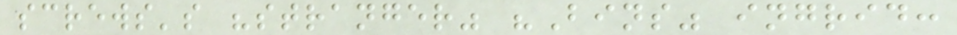screws's "stranger" "Bins" ingrid:
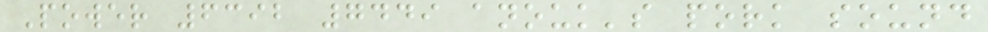Power 6392 7449 anouk's pork sound
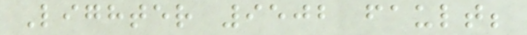Lighter 9502 fault;
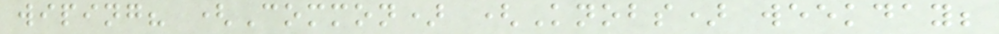wiping? (Common) (Knobs) weekday;
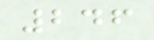246
